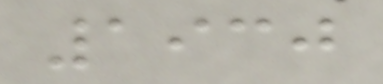1930
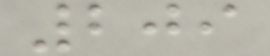209
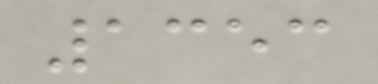1353
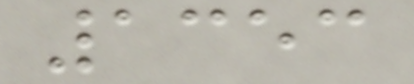1353
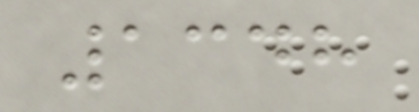1348
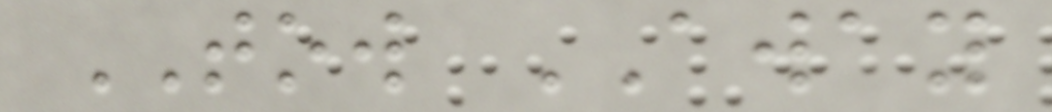TOW AWAY
